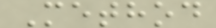Method
